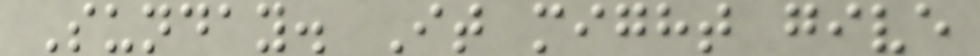Sunday. It might give
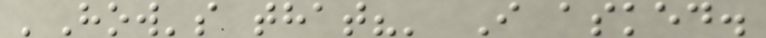'How's that?' I asked.
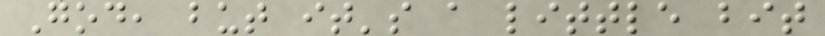God, but it's a little bit
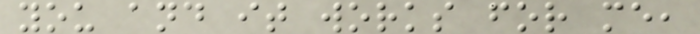you and it works for me,
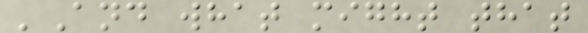'And what might that
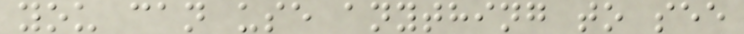you can use anything to see
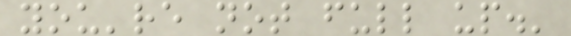you're not full up.'
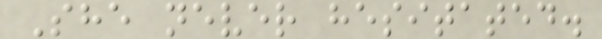She never hesitated.
